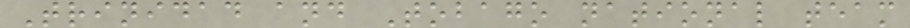Trinidad and Tobago national team
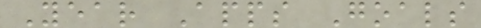Year Apps Goals
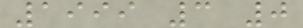1999 3 0
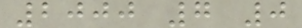2000 7 0
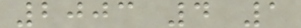2003 4 1
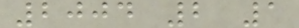2004 2 1
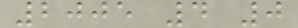2005 4 0
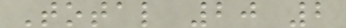Total 20 2
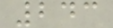243
